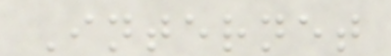Internet
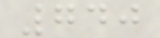740
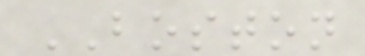BOSTON
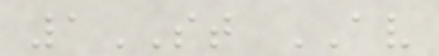1ST AV
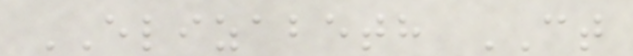ELIZABETH CT
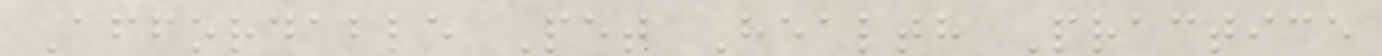Affordable Pet Health Practice
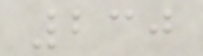230
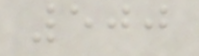500
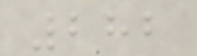282
